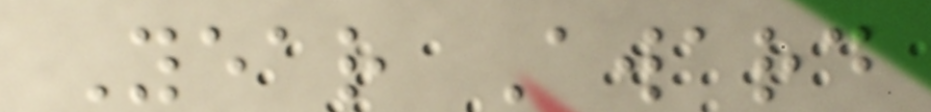Year Award
